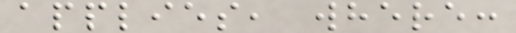applies, where:
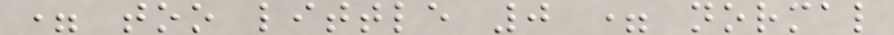= too little 0 = normal
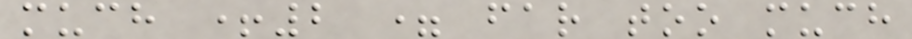much +2 = far too much
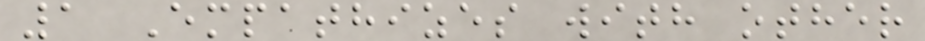1 Empathizes with other
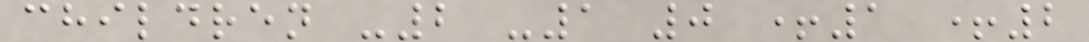children -2 -1 0 +1 +2
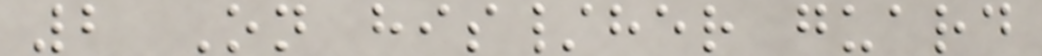2 On his/her guard
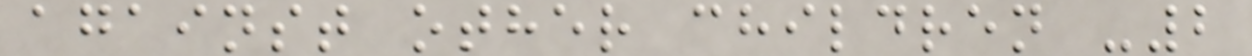against other children -2
